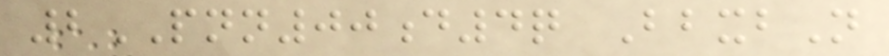2PNN00d4q BbxbN
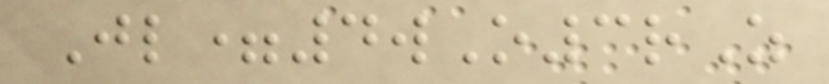Jl=4wO3rZ
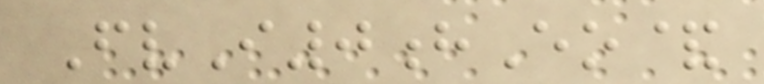FvI0hEo&
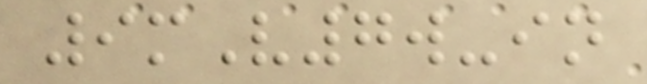9mV7w-in
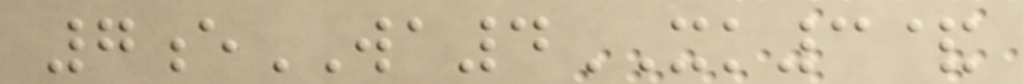7eWA4XK3&
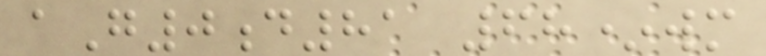aG0d81 68*wm
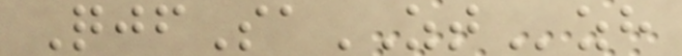QjfSaZTzh
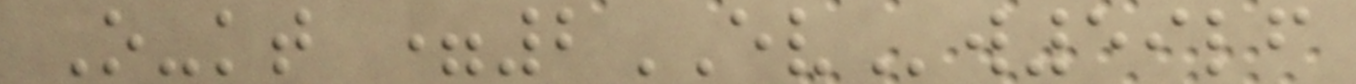O-kt =2EVw59lf
